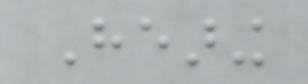Hearing
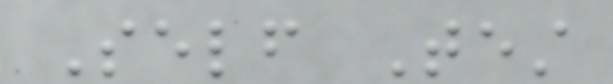Self Test
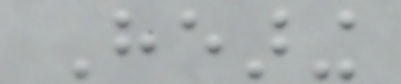Hearing
